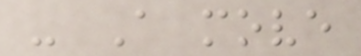- A move
